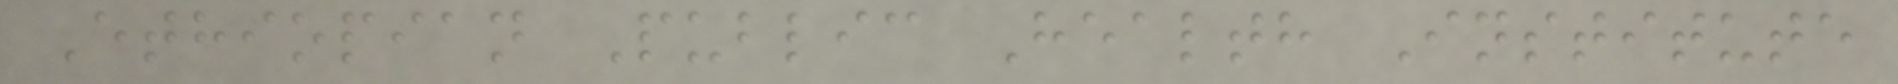Ethiopian Public Health Institute
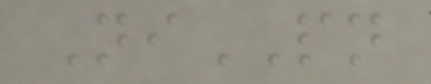NiPN
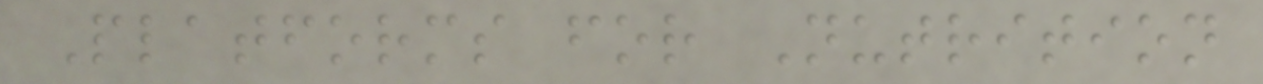Platforms for Nutrition
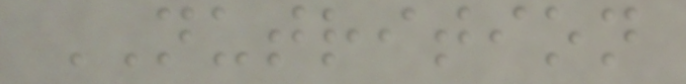NUTRITION
